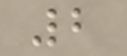2
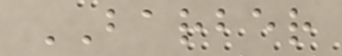BARBER
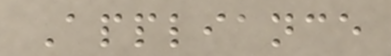Appliance
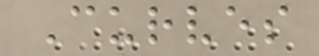Curves
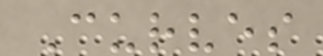Curves
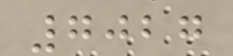7027
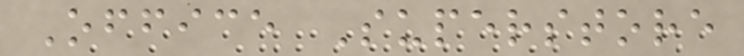Office Superstore
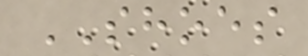SHOES
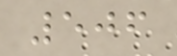506
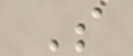S
